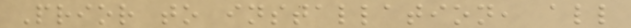Prior to installation, all
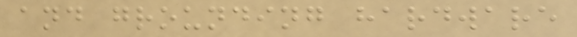and grounding hardware
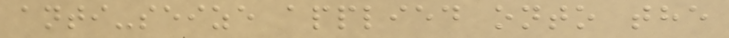anti-seize applied onto the
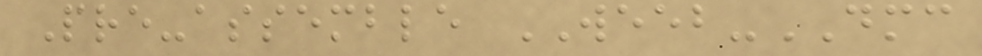Pre-assemble WEEB-DMC
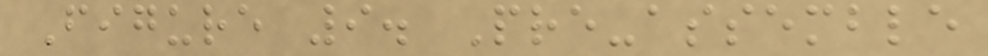Figure 9. Pre-assemble
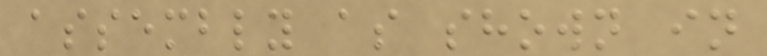assembly as shown in
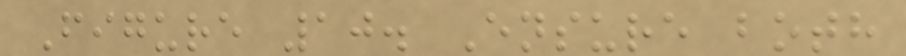Figure 10. Ensure both
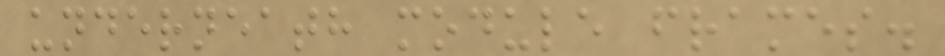underneath module frames.
